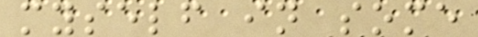myself in some
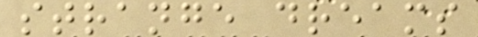strange dreams
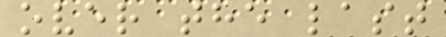over the last
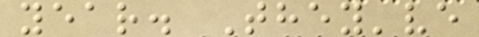year. They've
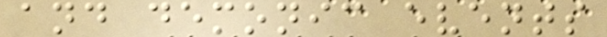and demonic events
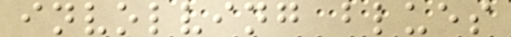involving blues
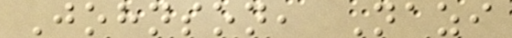Johnson, Nazi
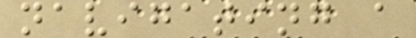navigating a
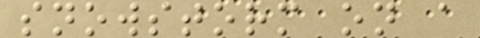snowstorm on a
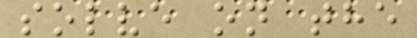solve on the
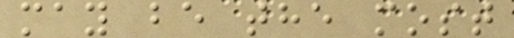may be the most
